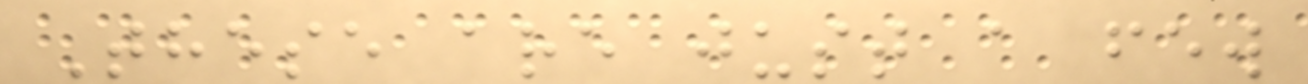These are just a few
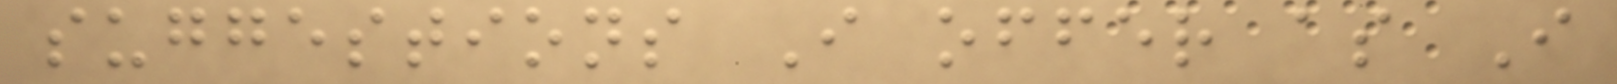suggestions I offer as I
